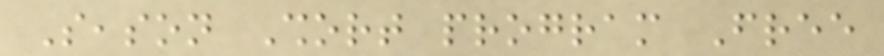Season Short program Free
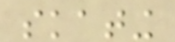skating
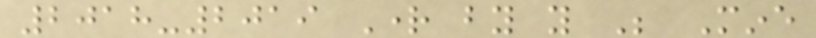2018-2019 Right by you Be Mine
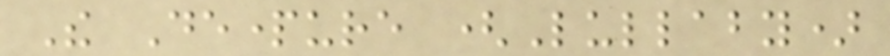The Departure (Lullaby)
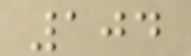104
